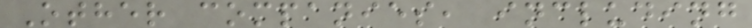Other companies, including
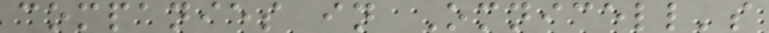companies in Omnicell's
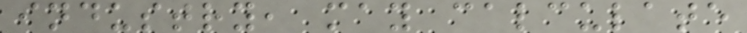industry, may calculate
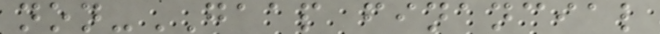non-GAAP financial
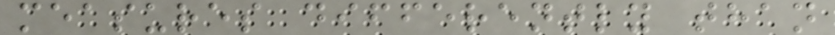measures differently than
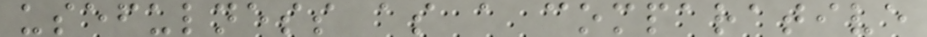usefulness as a comparative
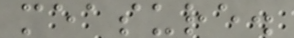measure.
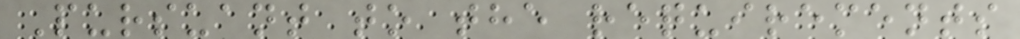Pursuant to the requirements
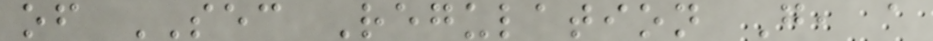of SEC Regulation G, a
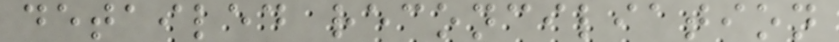detailed reconciliation
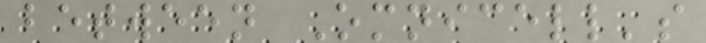between Omnicell's
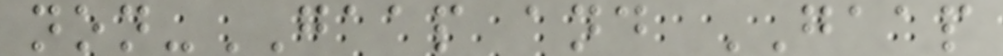non-GAAP and GAAP
